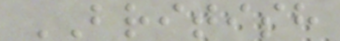BRITISH
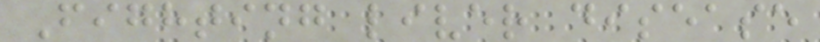Fighting liver disease
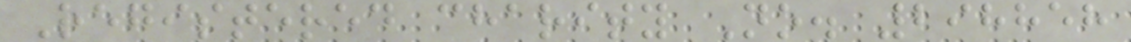Registered charity No. 298858
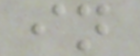in
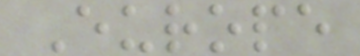Europe
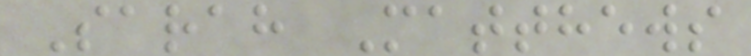Sarah Matthews
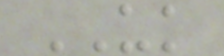UK
